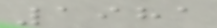1981
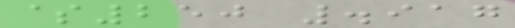$250 .917
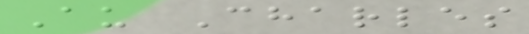Au Charles
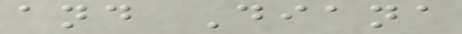and Diana
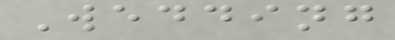Wedding
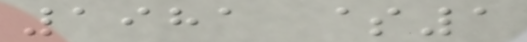1981 $1
